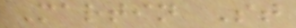Martin St
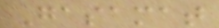Gasamat
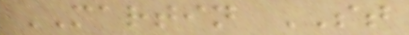MARTIN ST
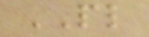PL
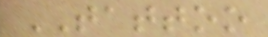TATTOO
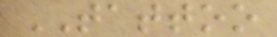TATTOO
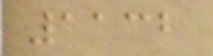1132
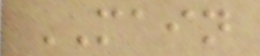MAIN
